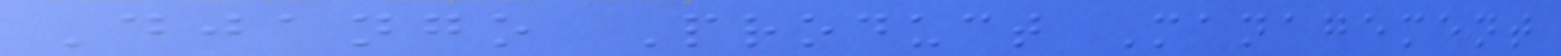Django Product Management
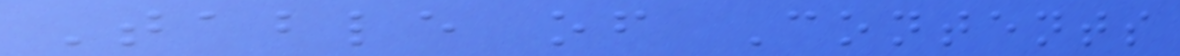Table of Contents
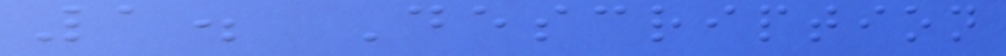1. Description
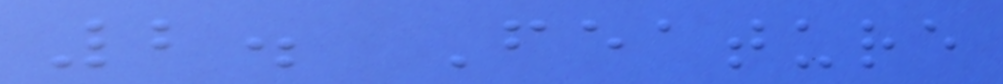2. Feature
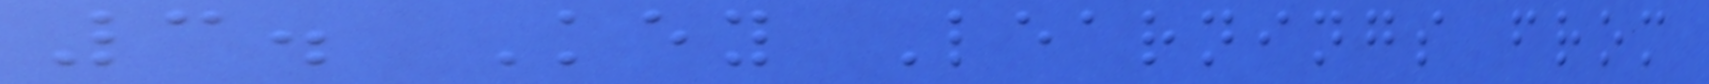3. Key Learnings from
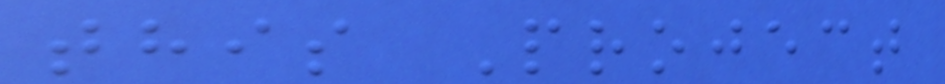this Project
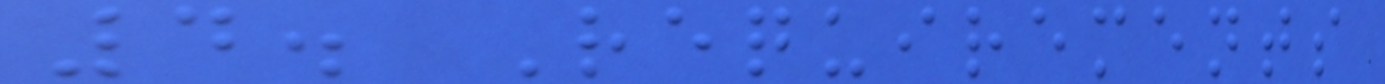4. Requirements
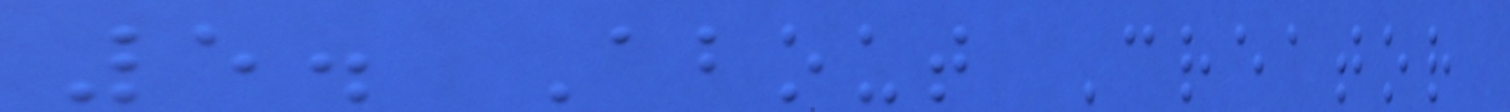5. About Creator
